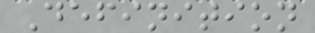Definition
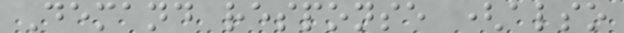Demand response (also
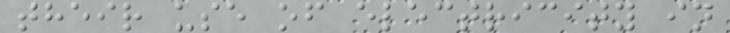their use of electricity in
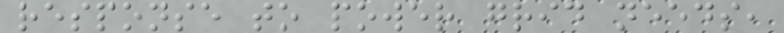response to power grid needs,
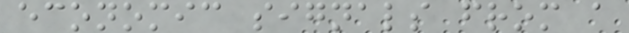economic signals from a
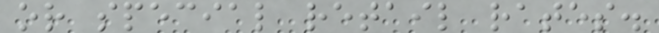or special retail rates.
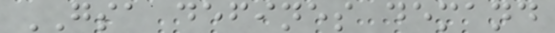GSA defines demand
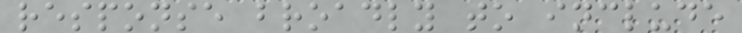response broadly to include
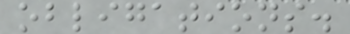obligations.
